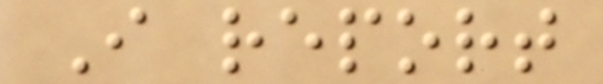I report
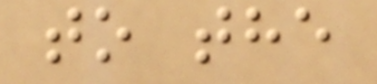to the
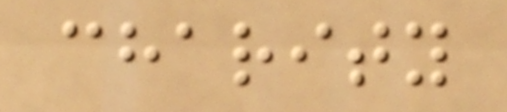charity
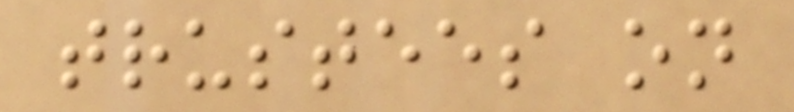trustees on
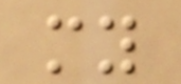my
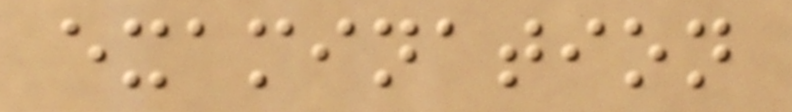examination
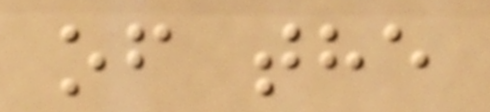of the
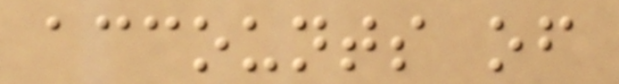accounts of
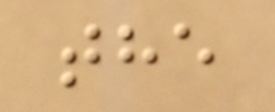the
